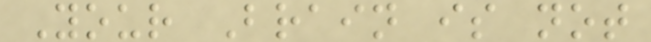Your Brain is not
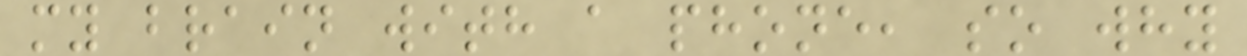my brain with a phone, so why
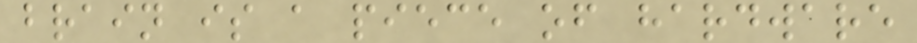brain is a piece of hardware
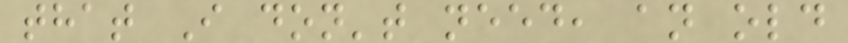that I don't need, an old
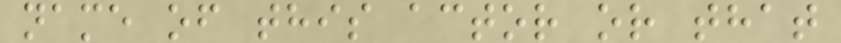name of this actor or that
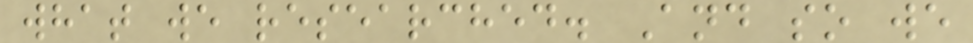what we researched. And so we
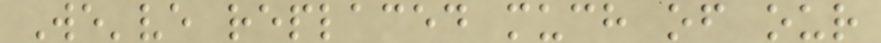We've replaced much of our
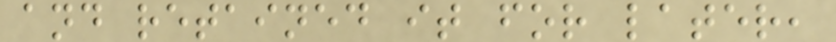and retained it for later,
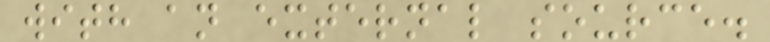with an external source.
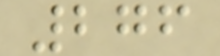276
